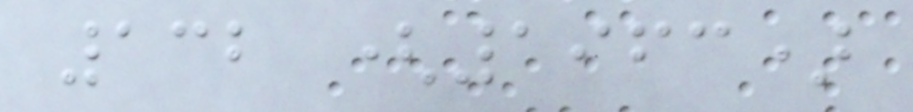132 (1963)
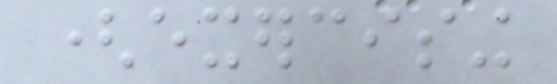(exercising
